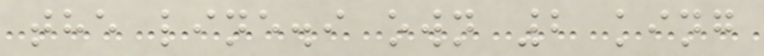the line.i own 2 king
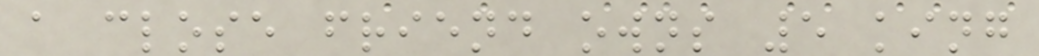a close friend owns 5 king
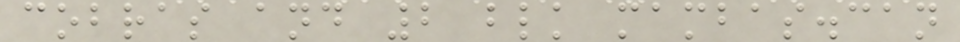cobras and 2 blk mambas.can
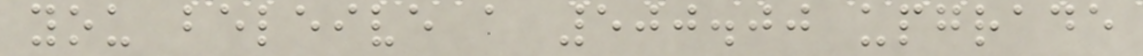you beleive a 500.00 upgrade
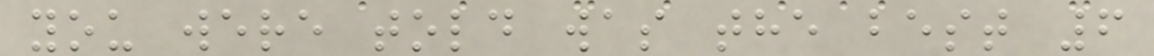you were told was the best 6
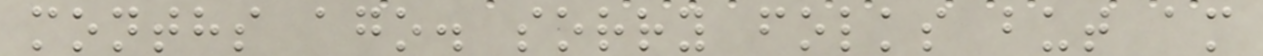months ago. sorry folks but am
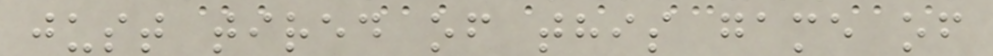just tired of this game of
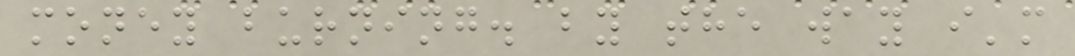money burning. by the way i'm
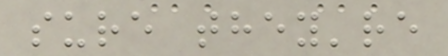sure they're
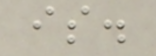is.
